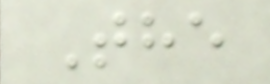The
